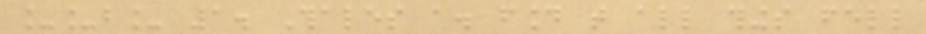__b_ 1. Thales a. found that all things fell
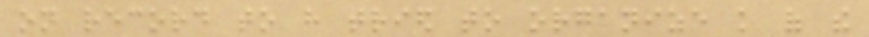on record to have tried to organize knowledge of the
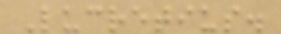Lucretius.
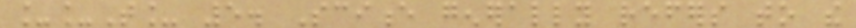__T_ 5. Science generally refers to the
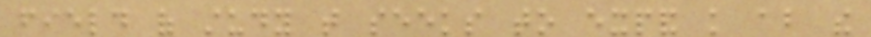field of study that seeks to expand knowledge about the
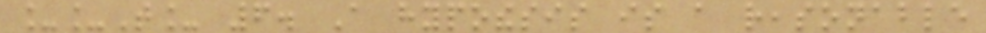__T_ 6. A hypothesis is a reasonable
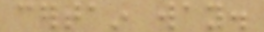certain way.
